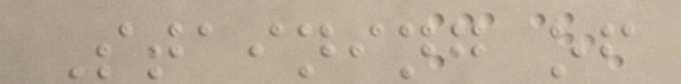Staining of
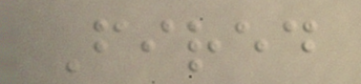Fired
